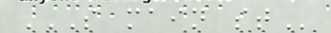S MAIN ST
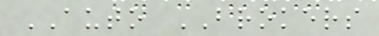AUTO BROKERS
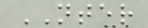NTER
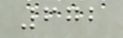672
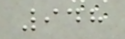948
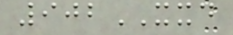902XXD
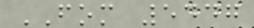FOM 5447
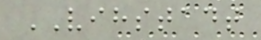VIHSTADT
